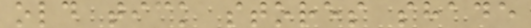old tick stores shade
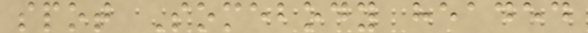spot Somebody headed
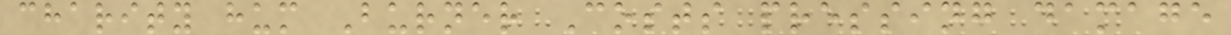charity hum Burner Costs pressing damage
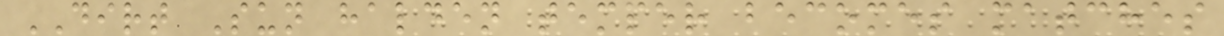DIRT Sun halden temper becomes matches
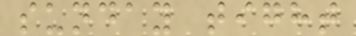sunday tight
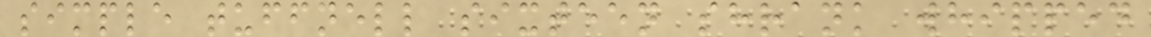simple tuffnell sixteen shrank whipped
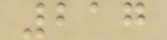217
